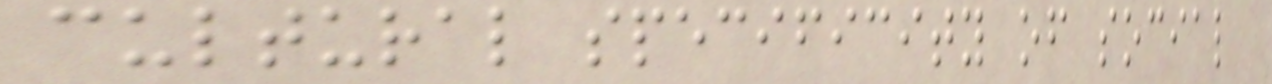cultural specificity of social
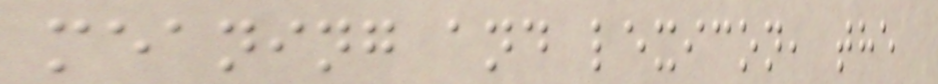meaning and lexicon, the
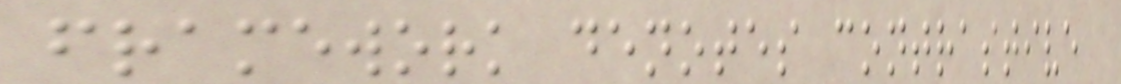framework denotes contrastive
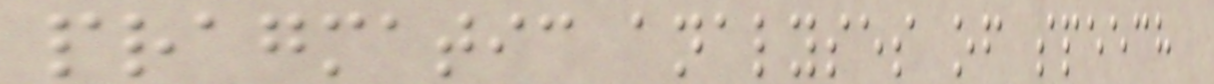pragmatic analyses of speech
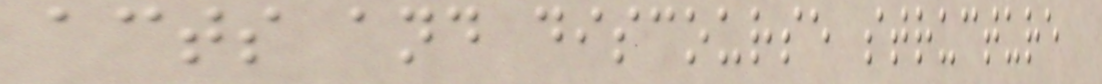acts and discourse structure
